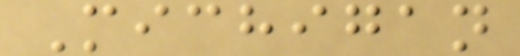Michigan
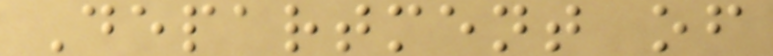Department of
